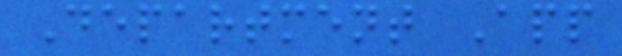Department App
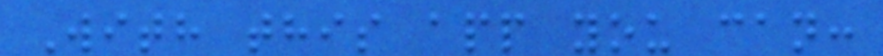With this app you can:
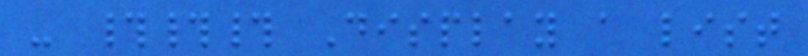- ### Display a list
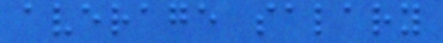average salary
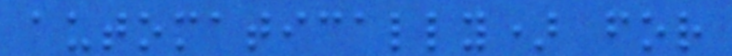automatically) for
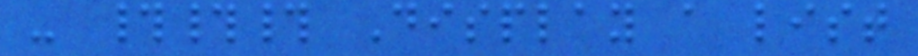- ### Display a list
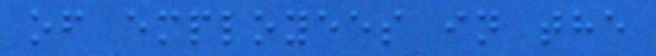of employees in the
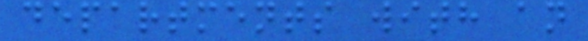departments with an
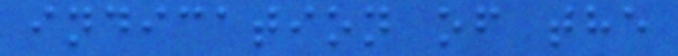indication of the
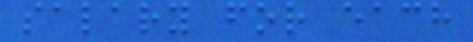salary for each
